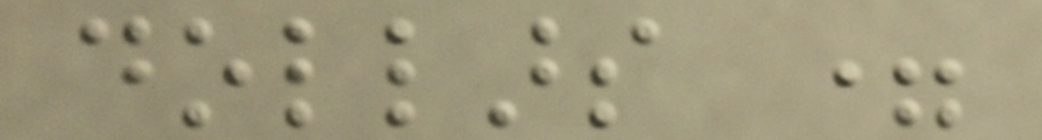dollars =
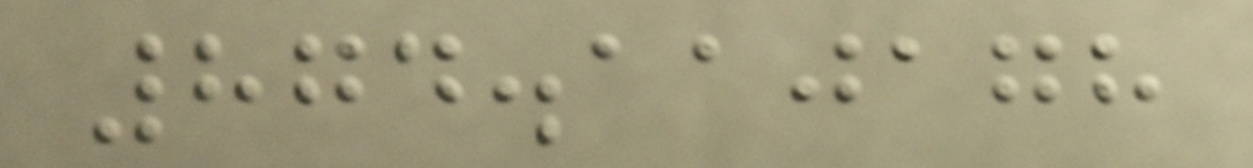874.110178
